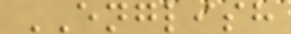ENGLISH
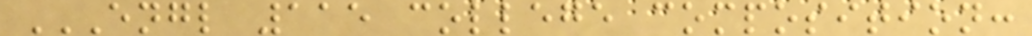ENGL 115 COLLEGE COMPOSITION:
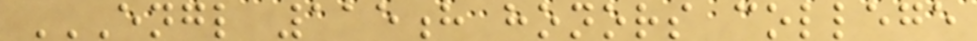ENGL 115H HONORS COLLEGE
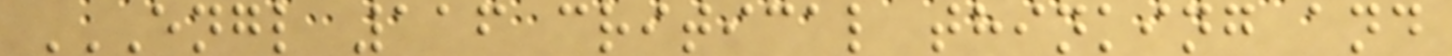ENGL 116 CRITICAL THINKING AND
